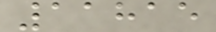11815
